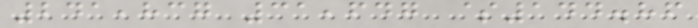241,837 31,647 $144.86
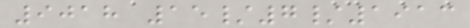9018 15/7/1913
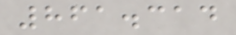861.314
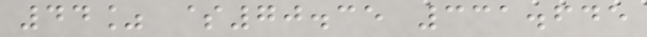44% $70.35 331.645
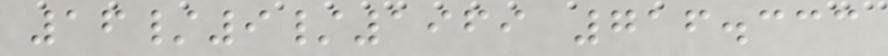16/9/1969 716.333
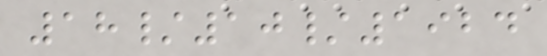18/10/1924
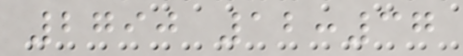2790 12:37
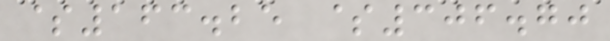$163.25 $306.70
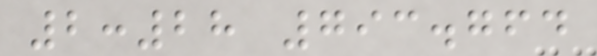2:28 793.764
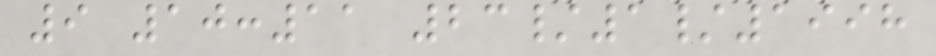9 10:11 23/1/1998
